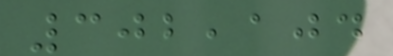302,104
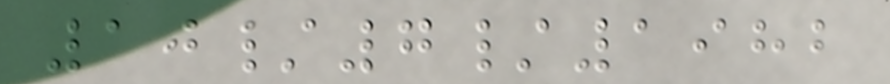10/7/1982
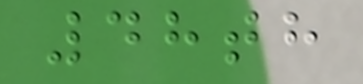48th
